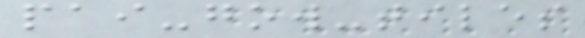pai-gow-tiles
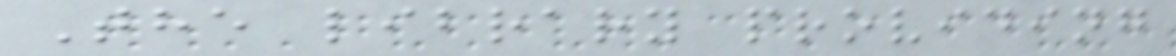The library providing
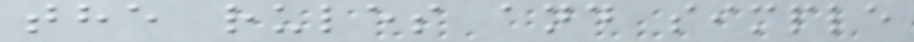the rules and simple
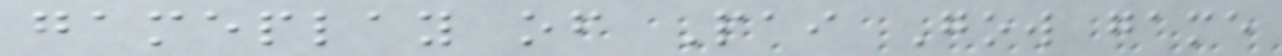gameplay of Pai Gow game
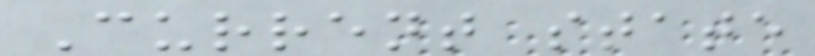Current state
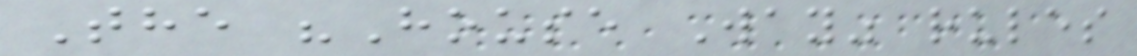The "House Way" rules
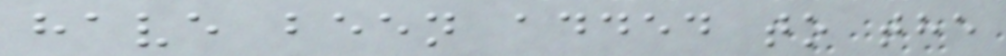have been added to the
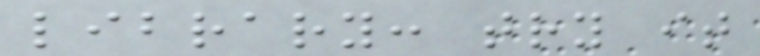library: try it
